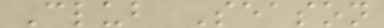Club Season
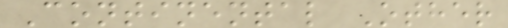Continental Other
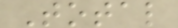Total
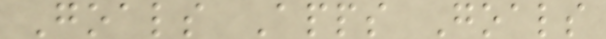Goals Apps Goals
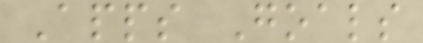Apps Goals
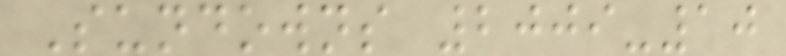Sundowns 2009-10
